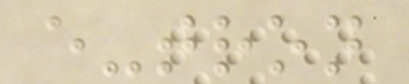e-tron
